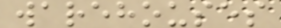warehouses
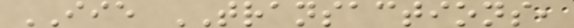IIE TRANSACTIONS,
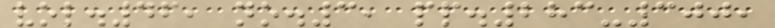vol.46, no.3, pp.283-300,
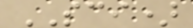SCI)
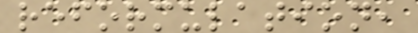reformulation,
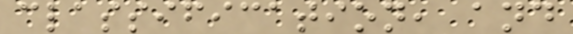classification, and
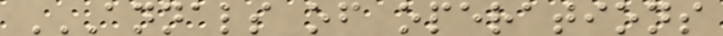ANNALS OF OPERATIONS
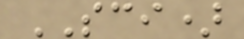SCI)
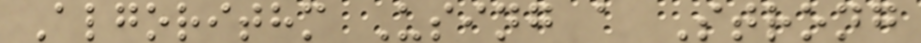Algorithm Using a Strong
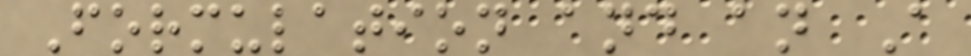Formulation and an A
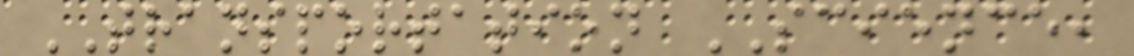TRANSPORTATION SCIENCE,
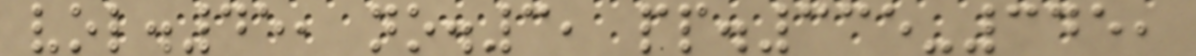vol.45, no.3, pp.335-345,
